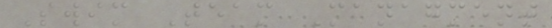Swim Team Managment
